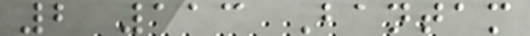2 113 Bantam
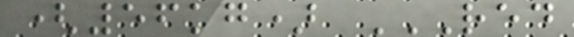(56kg) RED
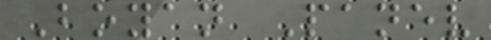Boyan Panev
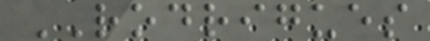RODRIGUES
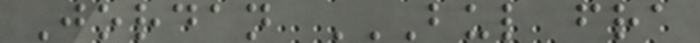Jordan BUL FRA
